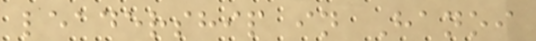leadership in Hanoi
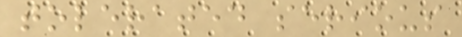tolerated serious
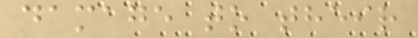damage to their
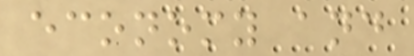economy and
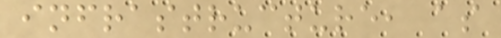infrastructure, as
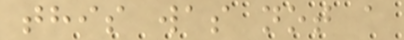this was not a
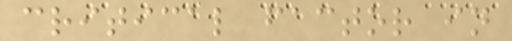critical factor in
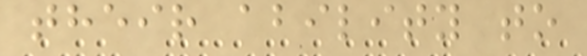their ability to
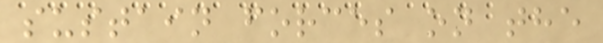sustain forces on the
